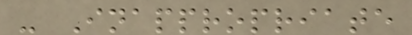- Inappropriate
